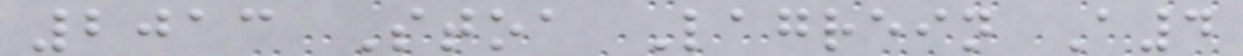2013 Stoa Lagrein A4
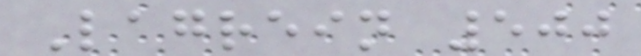Lagrein 500
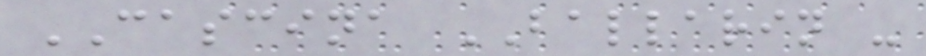CASCINA BALLARIN -
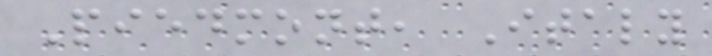Piedmont, Italy
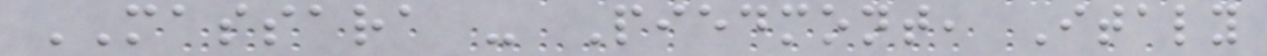MASSARA - Piedmont, Italy
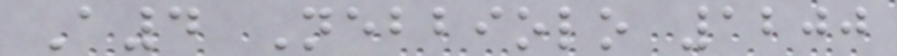A4 Nebbiolo 1200
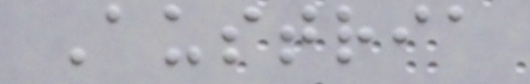Austria
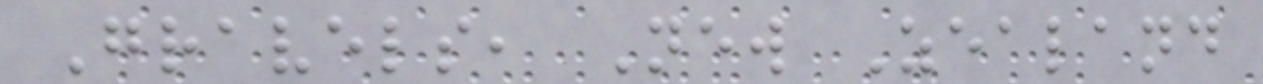Gravels, New Zealand
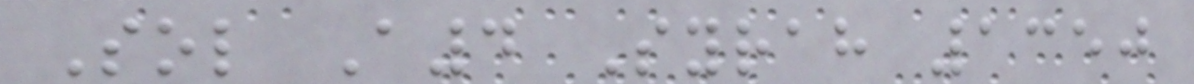Sol A4 Syrah 1350
